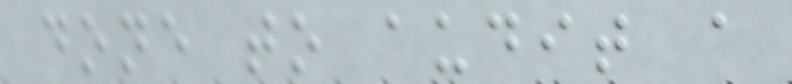done to audit a
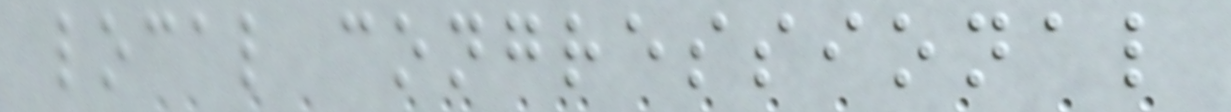local congressional
